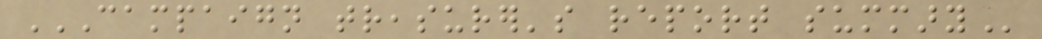CAMPAIGN TREASURER'S REPORT SUMMARY
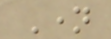Name
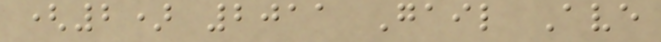(2) 2011 Gail Ave
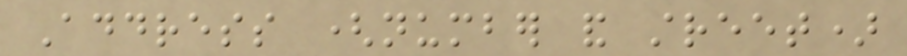Address (number and street)
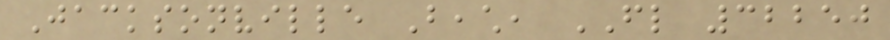Jacksonville Beach, FL 32250
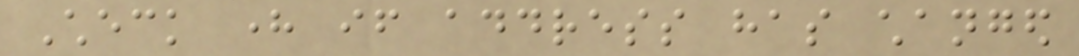Check here if address has changed
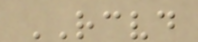RECEIVED
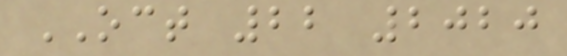OCT 22 2020
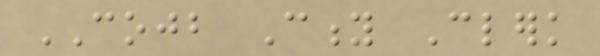COJB City Clerk
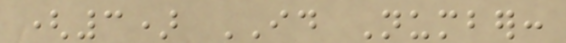(3) ID Number:
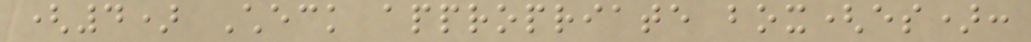(4) Check appropriate box(es):
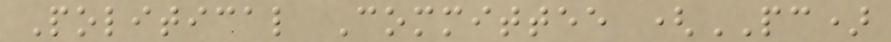Political Committee (PC)
